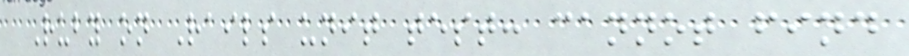Ruby on Rails unit test: cannot find
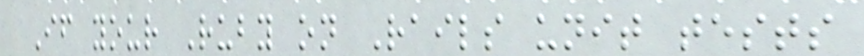If your Ruby on Rails unit tests
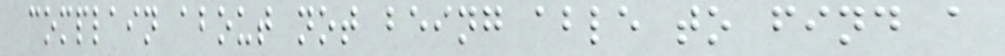complain about not being able to find a
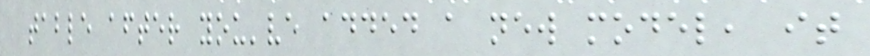table after you've added a new model, it
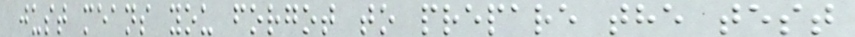just means you forgot to prepare the test
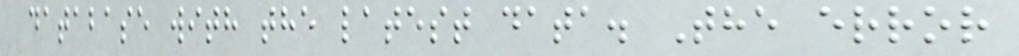database with the latest data. The error
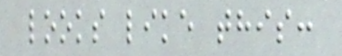looks like this:
